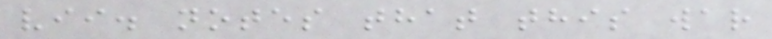vii. notes that this war
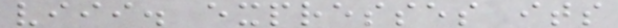viii. expresses its
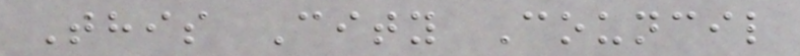This City Council
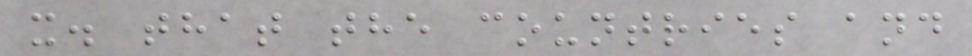x. that the countries and
